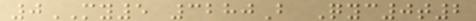0MY5 3280B Qyc0t2
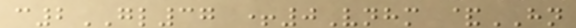c2GL37 +0Vnhm &HN
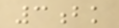3bk
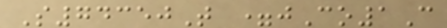S74350T =jCo1C
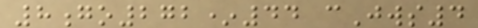8go272*44 cJws4
